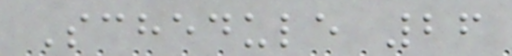Schedule 26
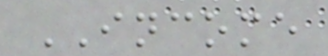INCOME
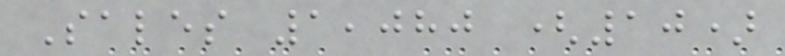Sales 1,080 (10)
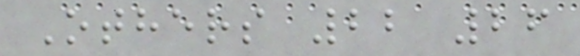Others 22 26
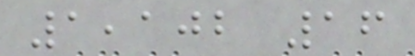1,102 16
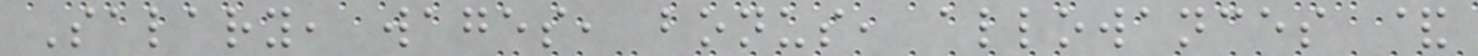Salary, wages, bonus, allowances &
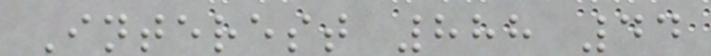Interest 888 44
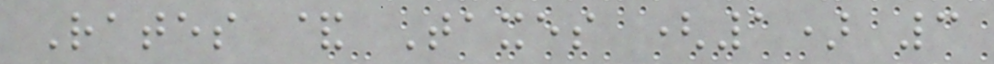Rates & Taxes (1) 3
